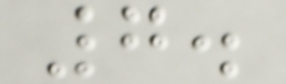7.
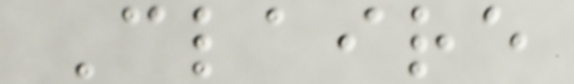Claire
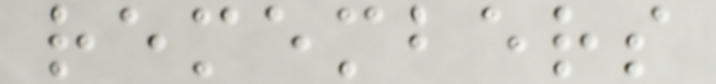remembers
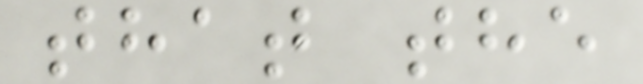that the
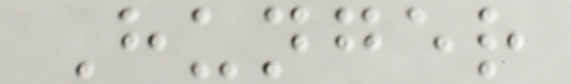Hunger
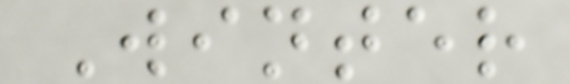Winter
